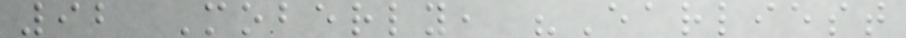92 Moberly, "Earliest
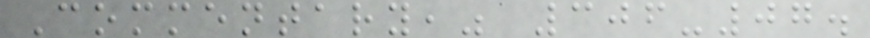Commentary," 306-07.
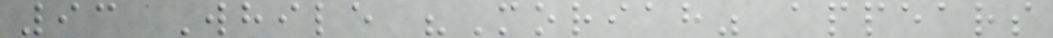93 While "Moriah" appears
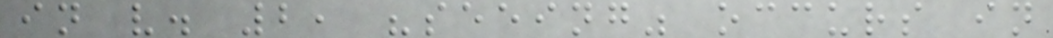in v. 2, "seeing" occurs in
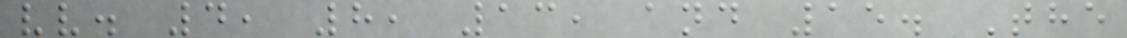vv. 4, 8, 13, and 15. The
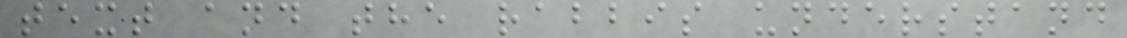text and the rabbis understand
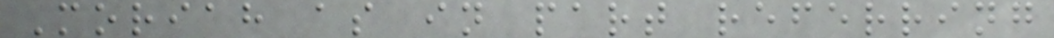Moriah as in part referring
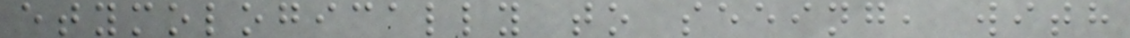etymologically to seeing, with
